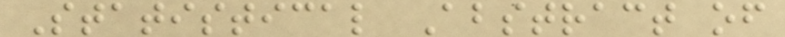Statistical Abstract of
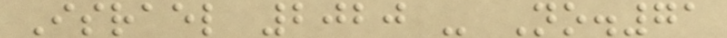Israel 2020 - No.71
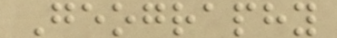Geography
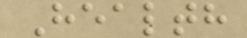Health
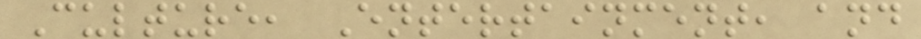Culture, Entertainment, and
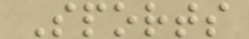Sports
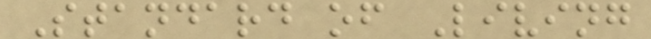Standard of Living
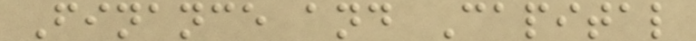Finance and Capital
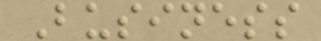Business
